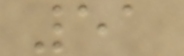51
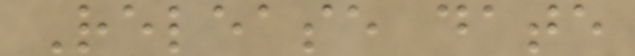Release date
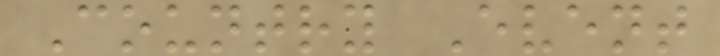Country Event
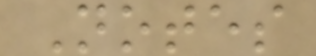Notes
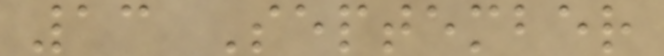13 September
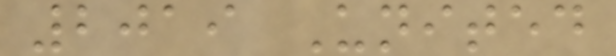2019 United
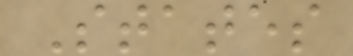States
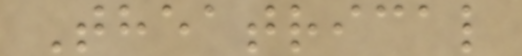Theatrical
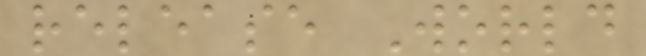release World
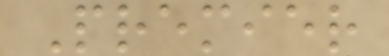Premier
